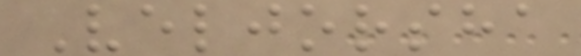Veljorsha
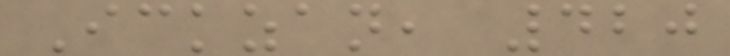Ickzan, 420
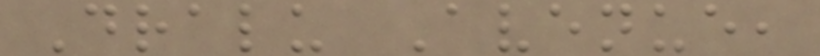Dralu Avenue,
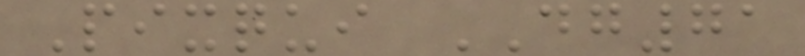Pixqui DG71
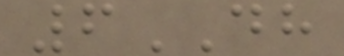6DH
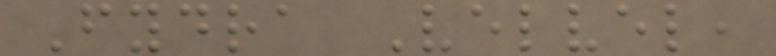Fydra Velvel,
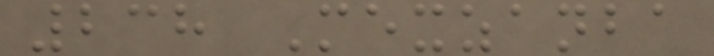238 Mexzanba
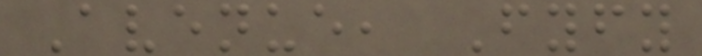Avenue, Fyfy
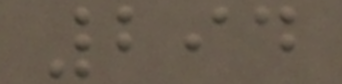294
